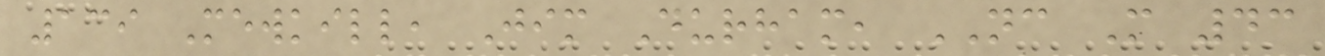139 Mewkill, Jim Durham, NC M 43
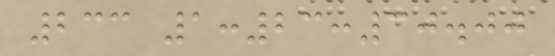233 1:23:30.00
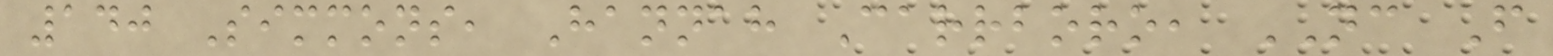140 Simmons, Hannah Carrboro, NC F
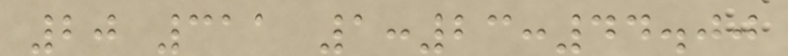20 311 1:23:44.00
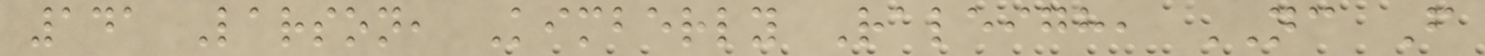141 Larson, Kimberly Raleigh, NC F
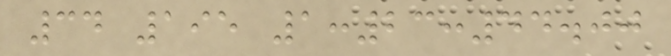34 195 1:23:44.00
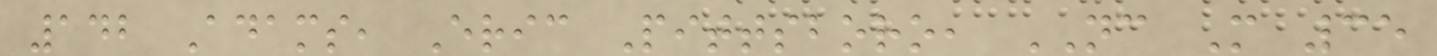142 Adams, Eric Pittsboro, NC M 35
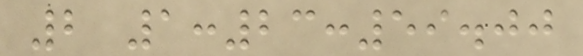2 1:23:59.00
